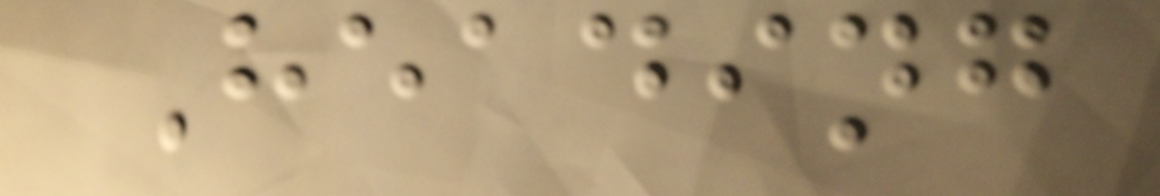Heading
